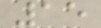15
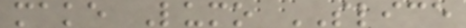make Lumo SLICE
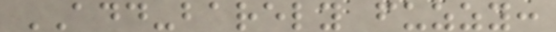ADD-barely fuzzy:
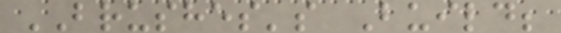BRUSHES's Build;
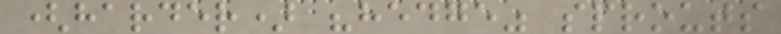(harder) "hedge" sprouts
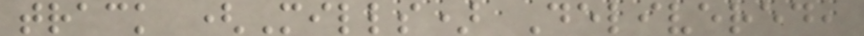track (Mills) Delivered,
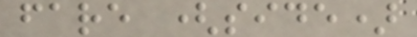fare (side)
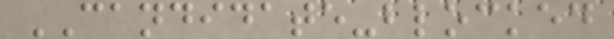CANDIDATE-blocked
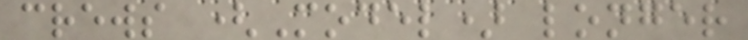crews (Model) longer
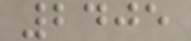2405
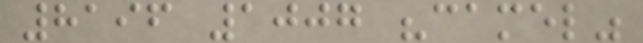8196 1007 "camel"
